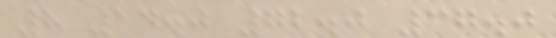8 14.0 72.0 37.0
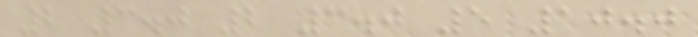2 3.0 2 3.0 5 10.0
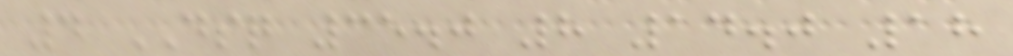4 DSQ 35.0 8 14.0 18
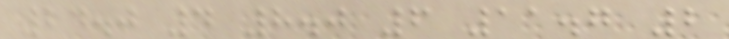24.0 4 8.0 6 11.7 2
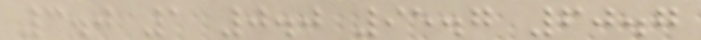3.0 1 0.0 95.7 60.7
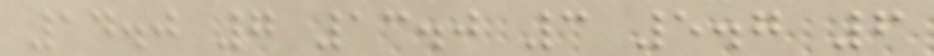14.0 7 13.0 3 5.7 6
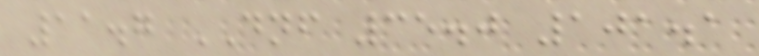11.7 DNF 35.0 101.1
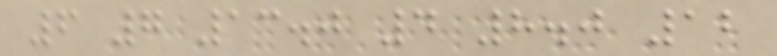6 7 13.0 4 8.0 12
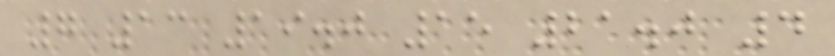7 13 19.0 15 21.0 4
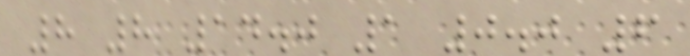8 8 14.0 1 0.0 6
